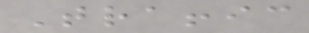Traffic
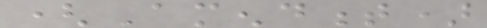(Amendment)
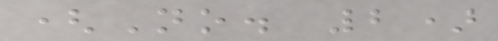(No. 2)
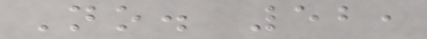No. 52,
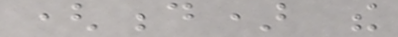(d) the
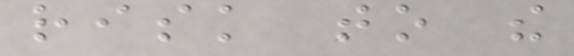risk to the
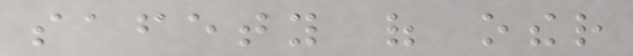safety of other
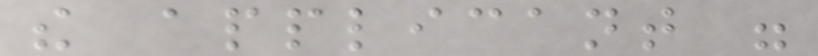the applicant were
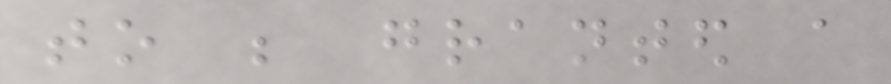to be granted a
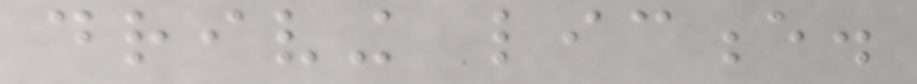driving licence.
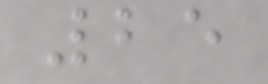25
